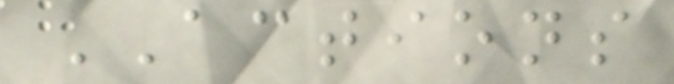ACTIONS
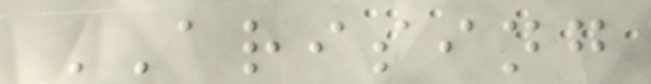ARISING
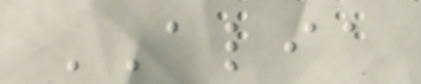ALIA
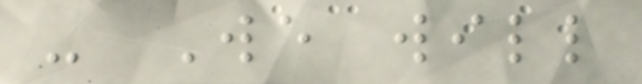- We will
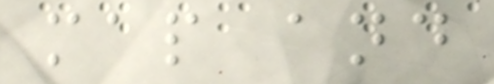map and
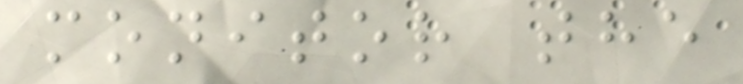monitor the
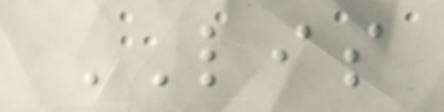LIS
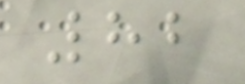82
